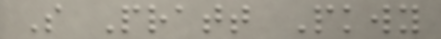S Pratt Pkwy
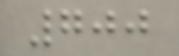700
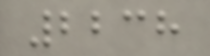2238
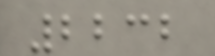2232
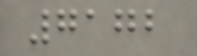7172
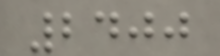2400
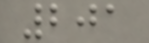201
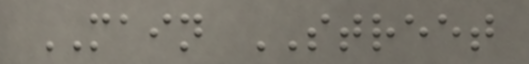MAIN STREET
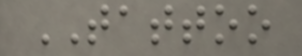TATTOO
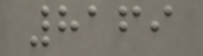8169
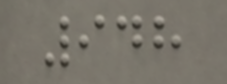948
